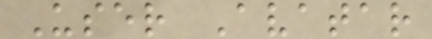User Avatar
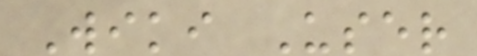Wiki User
